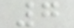7
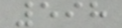598
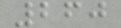260
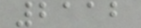2112
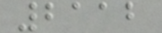2112
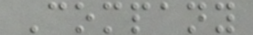Company
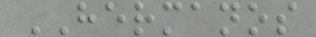HERMANOS
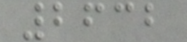2632
